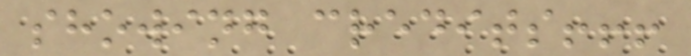showing credits!!!
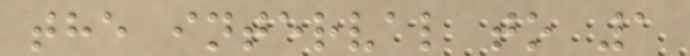the interval to 1
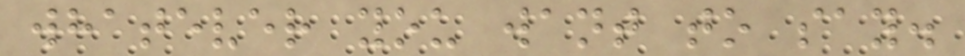whatever you want to say.
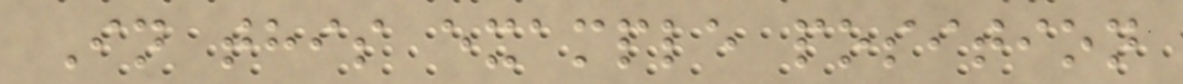In this example position
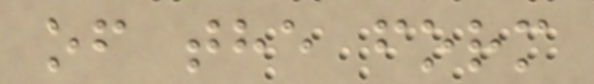of the form
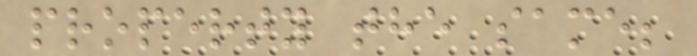property the same;
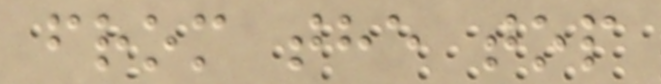from the top
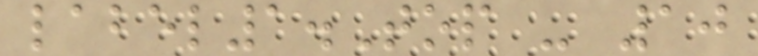label1.Top - 10
